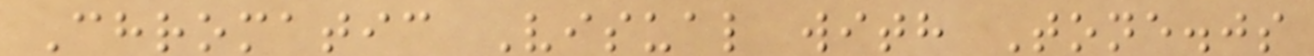Chromatic Visual with Tone.js
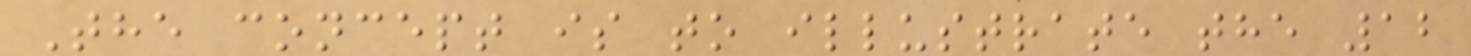The concept is to illustrate the 12
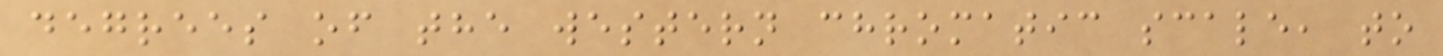degrees of the western chromatic scale, to
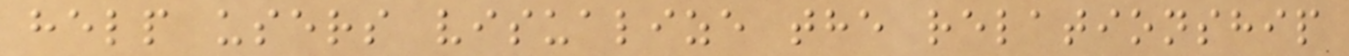help users visualize the relationship
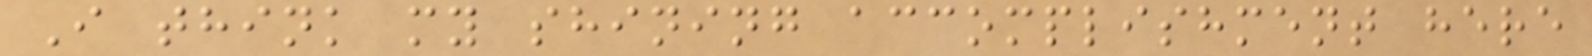I think my shining accomplishment here
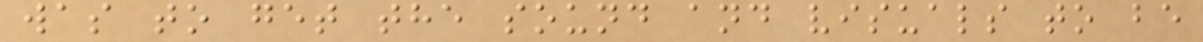was to get the sound and visuals to be
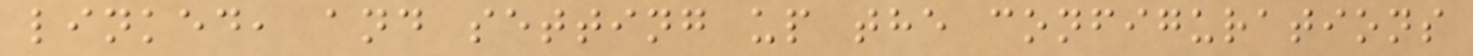linked, and setting up the configurations
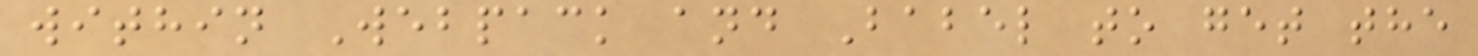within Webpack and Babel to get the
